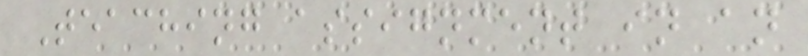Teaching assignment in an
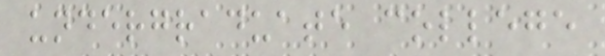undergraduate college
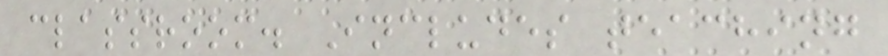classroom. Includes teaching
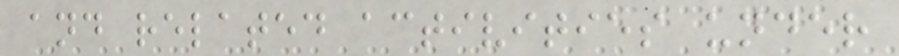and related activities under
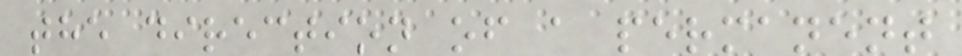the direction of a permanent
